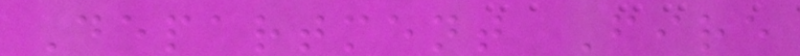Department Fire
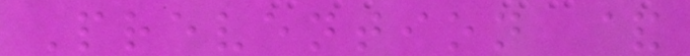Prevention &
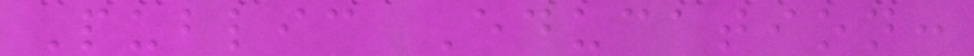Public Education:
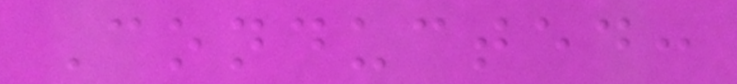Conducted:
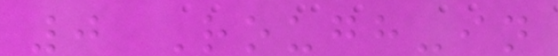0 Rough-in
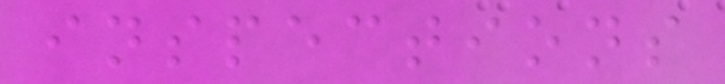inspections
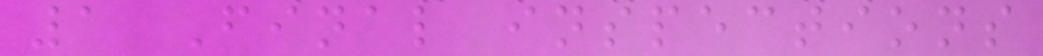1 Final inspections
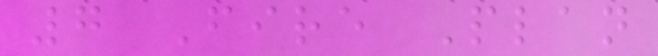7 Fire Plan
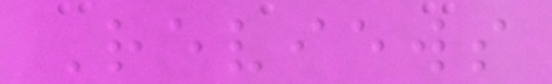Reviews
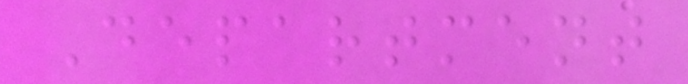Department
